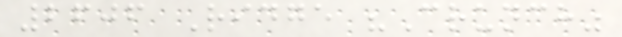2606 Ridge "Crunch"
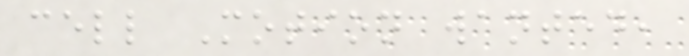cell Motion wanted,
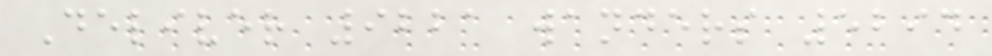Deliver 9221 wanders 5294
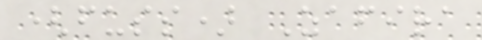(fuss) Zafira
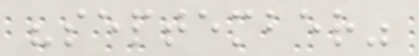"september"
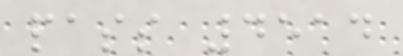pass 4514
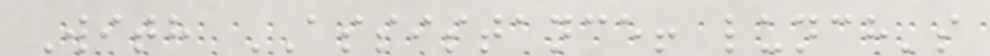With ASSISTANCE! lunch's
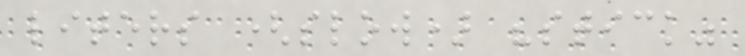liters (slow) "stick"
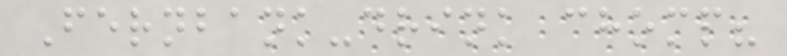Fernbank-drink chomp?
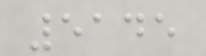5145
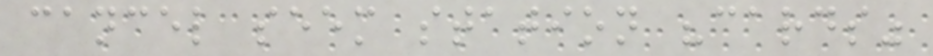cancel seem station "cards"
